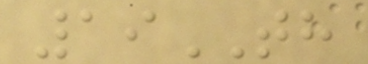19TH
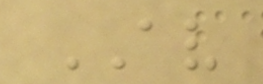AV
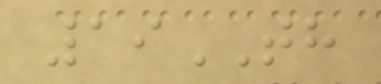19TH
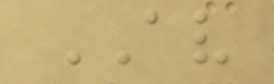AV
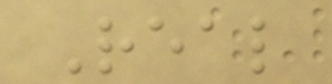Real
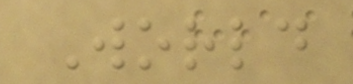World
